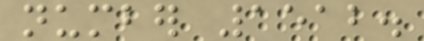number 1512.
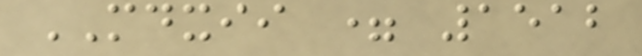MDXII = 1512
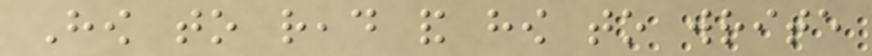How to read and how to write
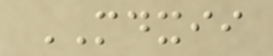MDXII
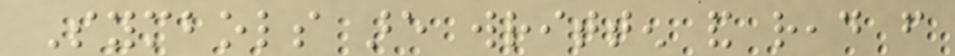Symbols are written and read from
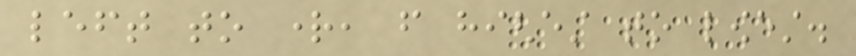left to right, from highest to lowest.
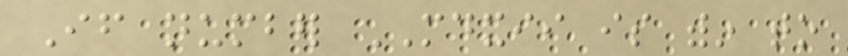If number MDXII is within to
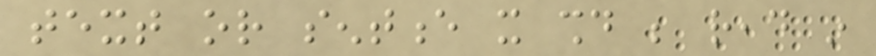text or sentence it should be read in
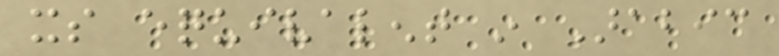its equivalent in Arabic
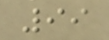99
